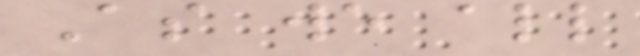As we all
